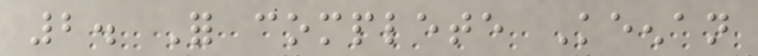2. For complete Keenan
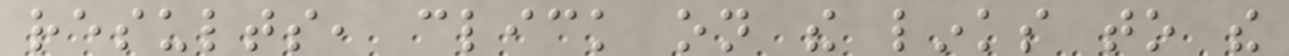results, click on the links to the
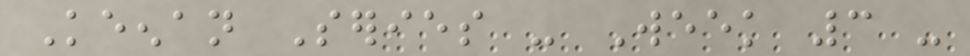Keenan Series - Week 3 -
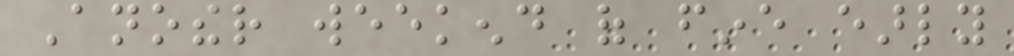Another weekend of fine early
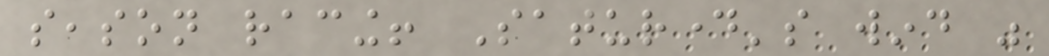season racing! Saturday's wind was
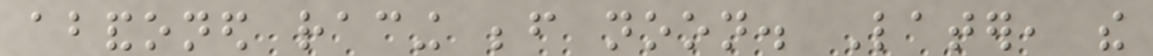abandoned racing before noon. Later, the
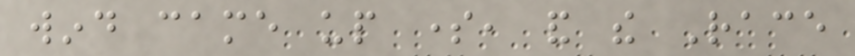wind came up some, and the Race
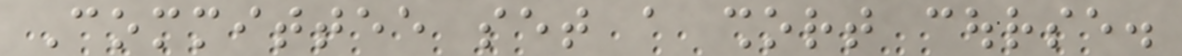Committee set a short course.
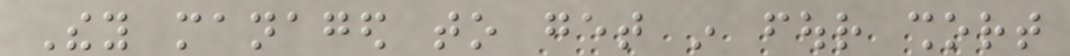They managed to get in four short
